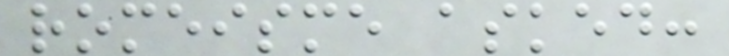romeisme asked:
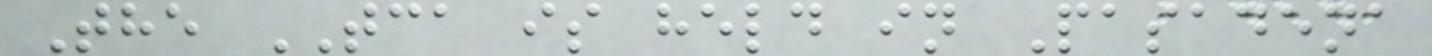The TCA is held in Pasadena
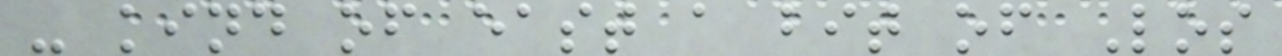- kind of east a bit of Los
